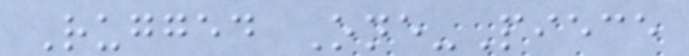Rugged One-Piece
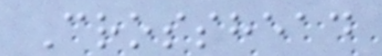Crosshead
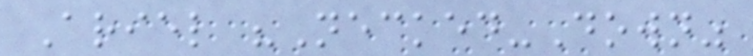Ariel "Necked-Down"
